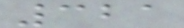321
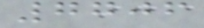7706
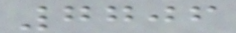7706
